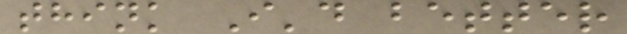think I'd better
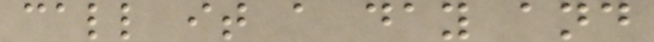call it a day and
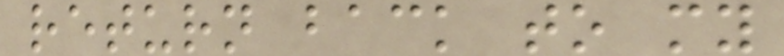return back to my
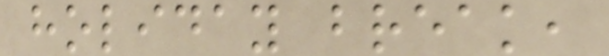holiday break,
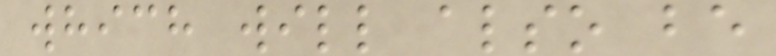which will also be
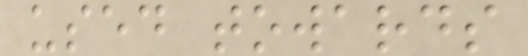used towards
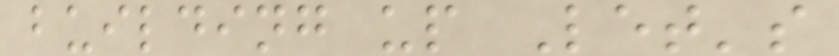building up Let's
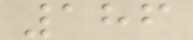186
